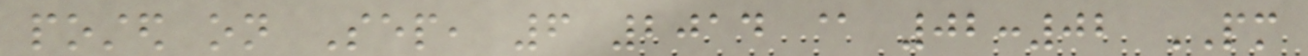posted on Sep, 6 2014 @ 02:02 PM
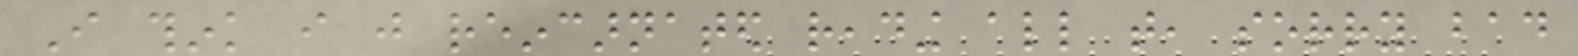I think i just reincarnated reading all that, sorry bad
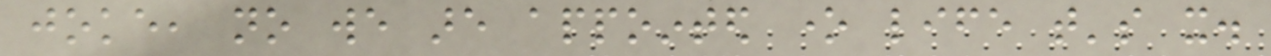joke, no we are appointed one life that's it.
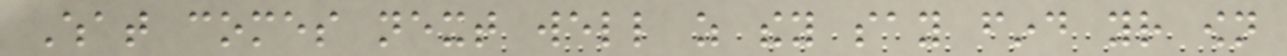What comes next well as they say find your own
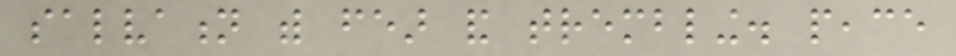salvation with fear and trembling. peace
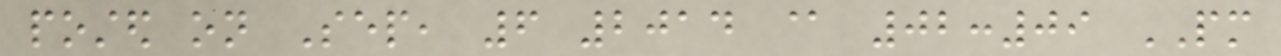posted on Sep, 6 2014 @ 02:09 PM
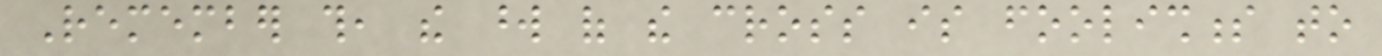Remember this, the word of the cross is foolishness to
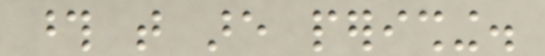those that are perishing.
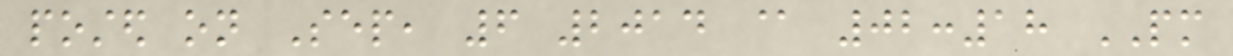posted on Sep, 6 2014 @ 02:18 PM
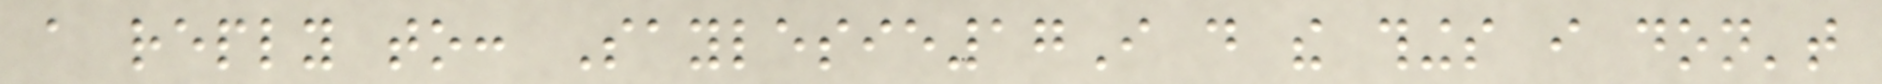a reply to: Saylesie17I do the things i don't
